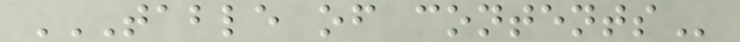TABLE OF CONTENTS
